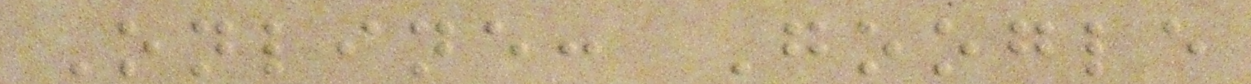Online: Google
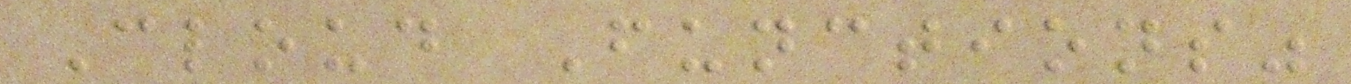Cloud Functions"
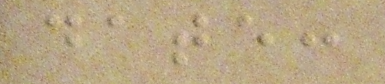date:
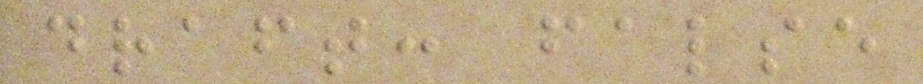draft: false
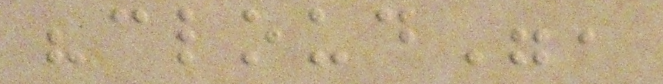"cloud",
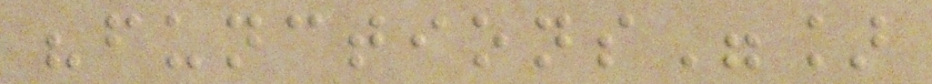"functions"]
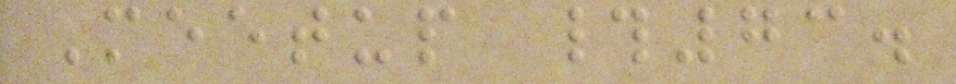Meetup #73.
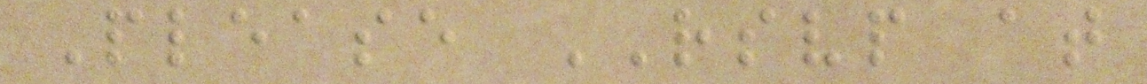Please RSVP at
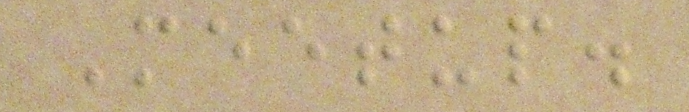Meetup.
